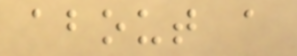about a
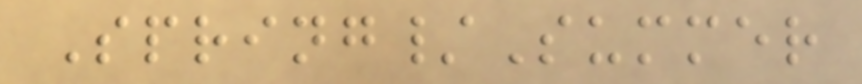Spring/Summer
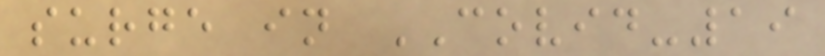surge in COVID-19
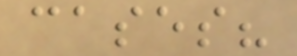cases?
